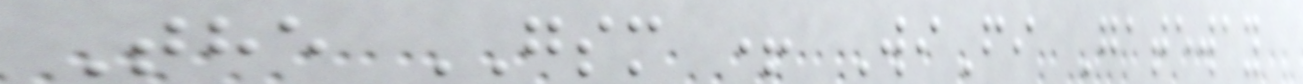The GSM + WiFi Gateway
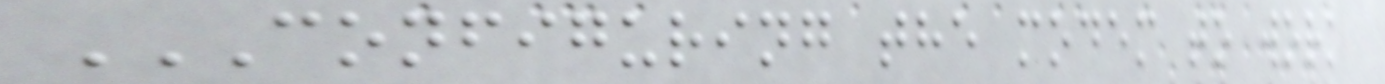CONFIGURING THE MODEM TO WORK
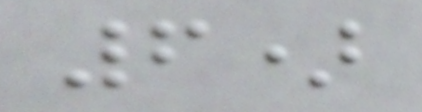6)
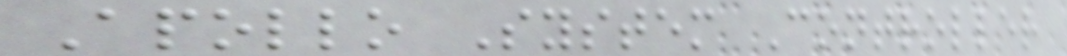Apollo System Controller
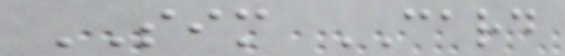SIM CARD
